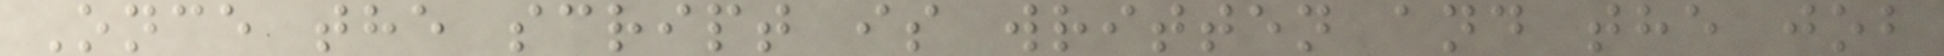Once the script is written and the job
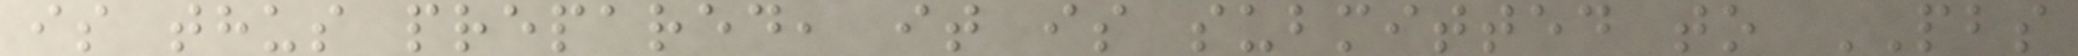is thus prepared, it is submitted to PBS
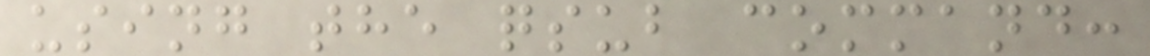using the qsub command:
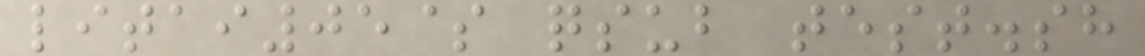litai05$ qsub test.sh
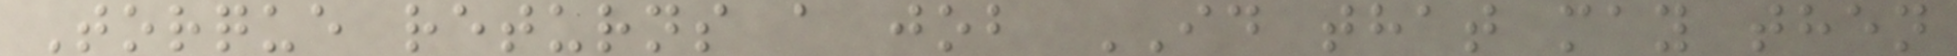Torque returns a job ID that may then
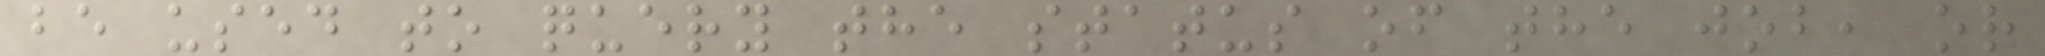be used to query the status of the job, or
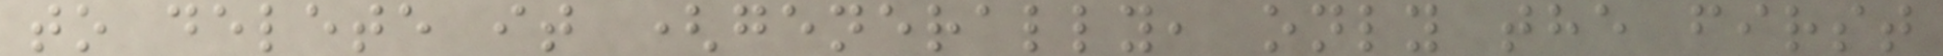to delete it (generally, only the first
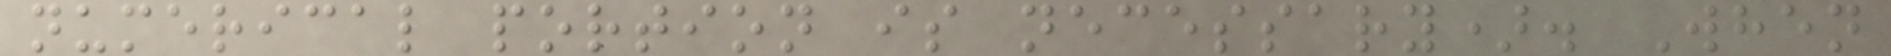numerical portion is necessary). When
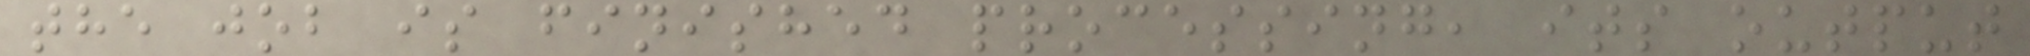the job is finished processing, its output
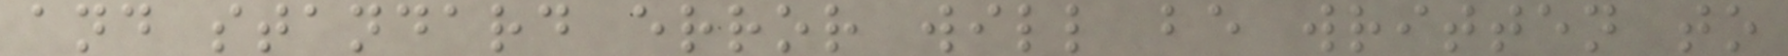and standard error will be written to
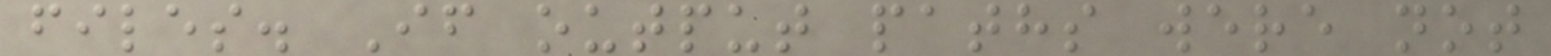files. If output paths were not
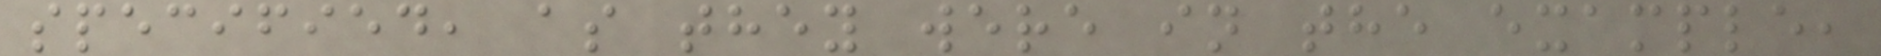specified, as they were in the example,
